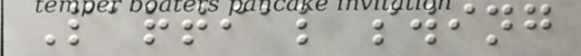Partial swing
